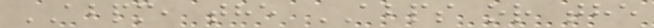ABPM, the ABPS or the
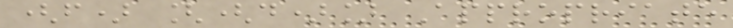(f) [(d)] Appropriate
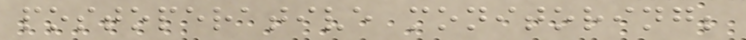postoperative monitoring;
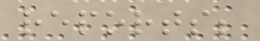reports;
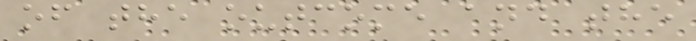of the outcome and the
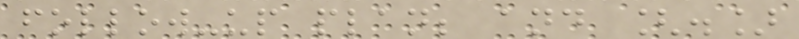follow-up plan; and [.]
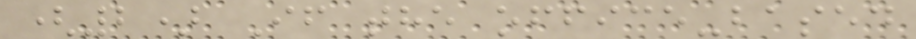(2) If the office-based
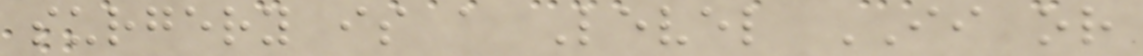surgery is a Level II or
